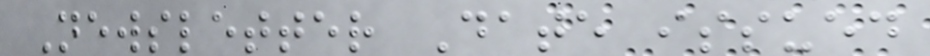Newsletter Date issued
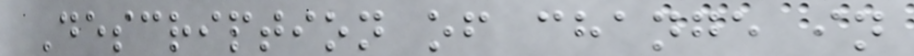Description of change in
